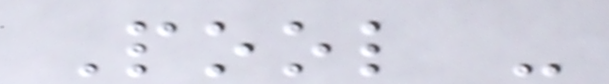Pool -
